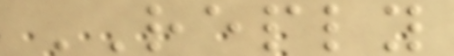REPLY
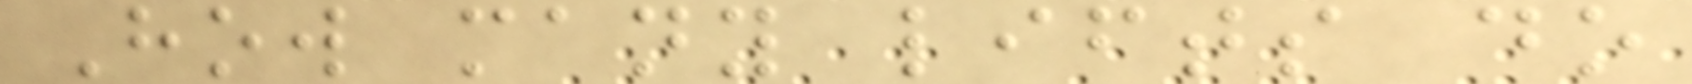How many lifts do
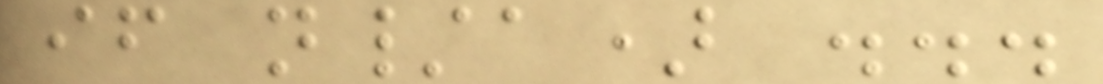if n/a) ...
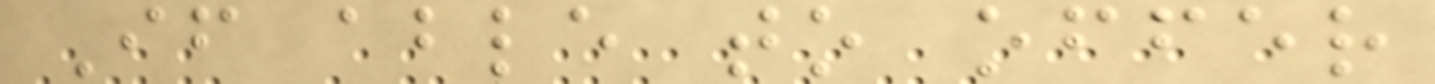If able to offer
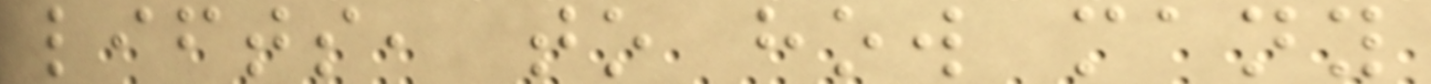lifts, to how many
